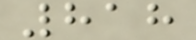818
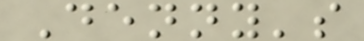Denny's
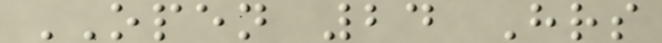OPEN 24 Hrs
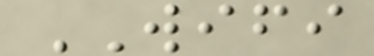WIFI
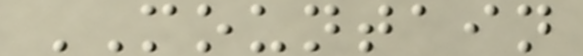MOUNTAIN
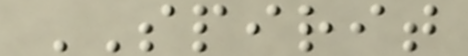SPIRIT
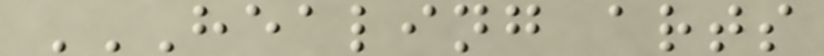HEALING ARTS
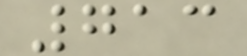713
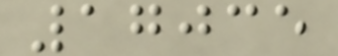17035
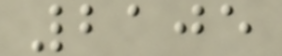2105
